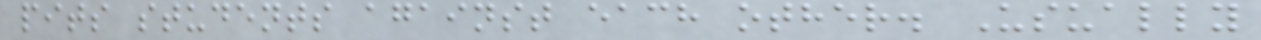pits students against each other. Usually
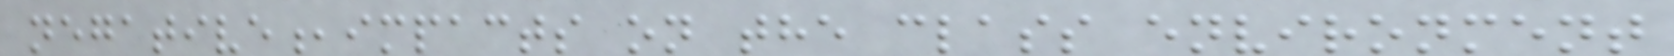negative,impacts on the class environment
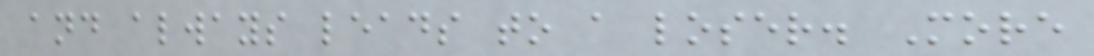and always leads to a loser. More
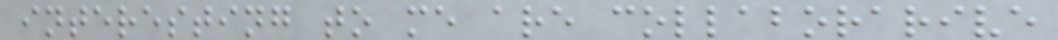interesting to me are collaborarive
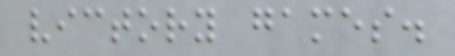victory games.
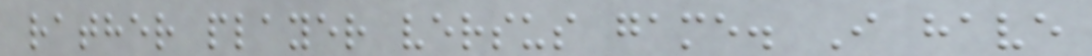rather player versus game. I have
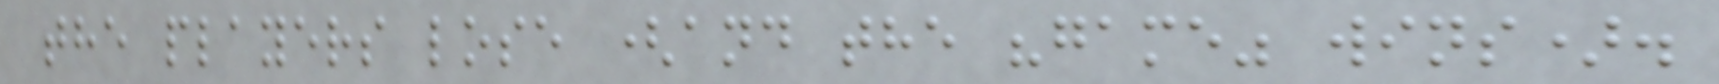the players lose (and the "game" wins).
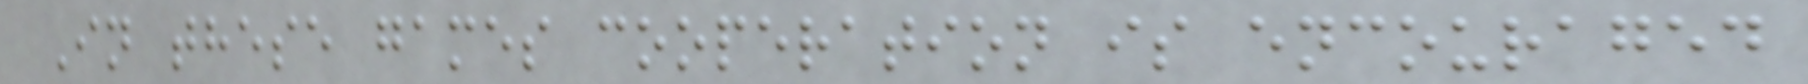In these games cooperation is encouraged
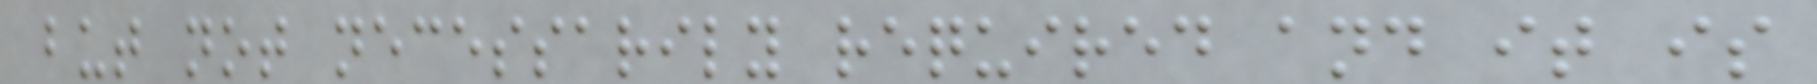but not necessarily required and it is
